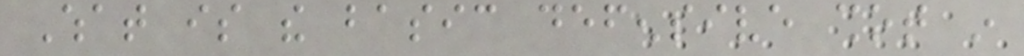What is the basic defensive shot in
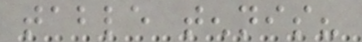table tennis?
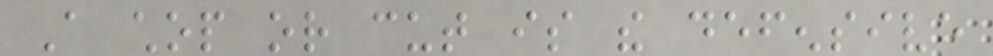A chop or cut is the defensive
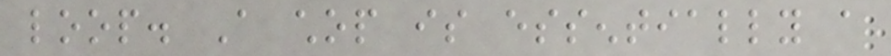loop. A chop is essentially a
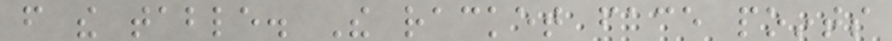from the table. The racket face points
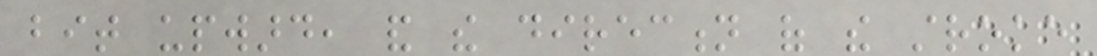bit upward, and the direction of the stroke
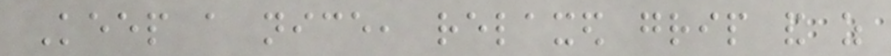Keep a nice, relaxed grip and as
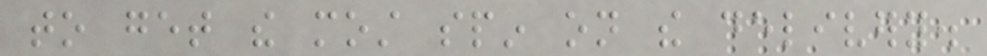to get the most spin on the delivery.
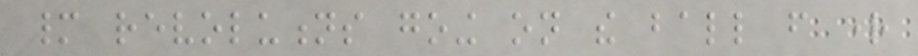many revolutions going on the ball from right
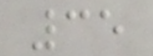35
